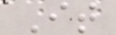It
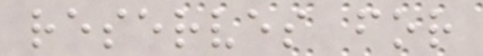reserves for
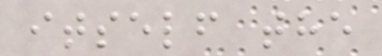itself the
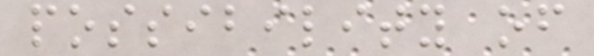possibility of
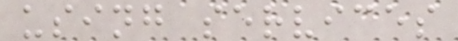using services
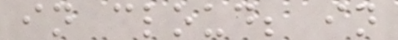in cloud; in
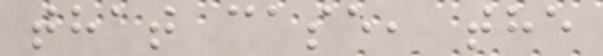that case, the
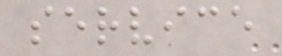service
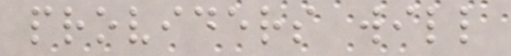providers will
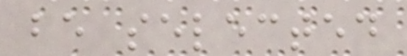be selected
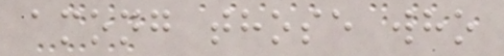among those who
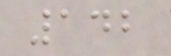142
